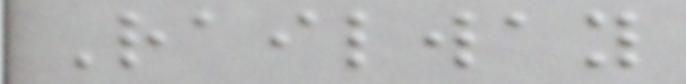Railway
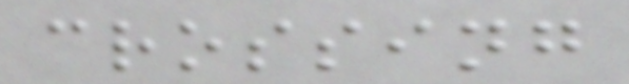crossing
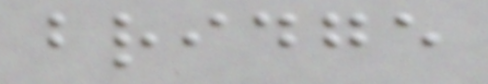bridge
